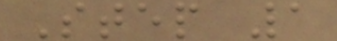Step 1
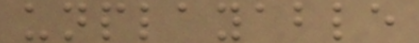unplayable
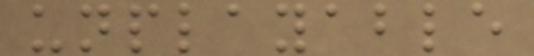unplayable
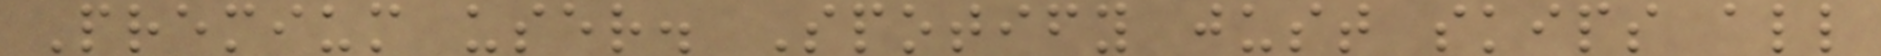Premium user. Spotify just skips all
